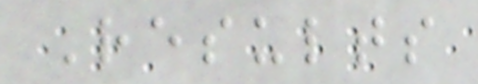Results
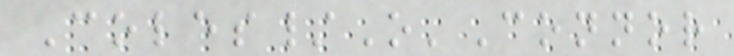Coles/O'Connor
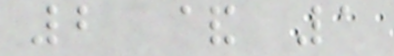2 & 1
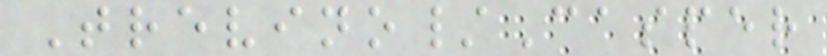Trevino/Casper
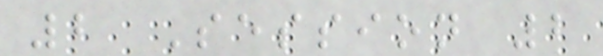2 Session 2
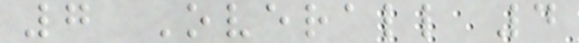7 Overall 4
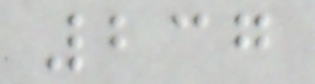237
